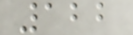122
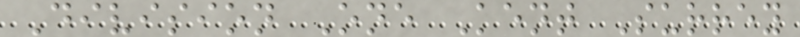Division One Kent Surrey
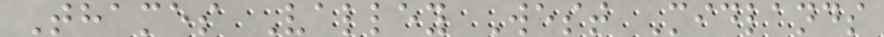Thames Valley West Midlands
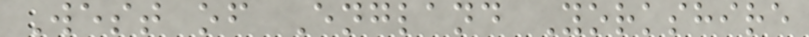West of England Yorkshire
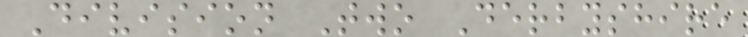Division Two Derbyshire
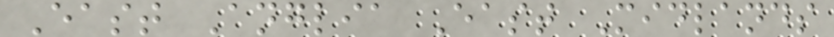East Anglia East Midlands
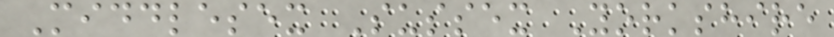Middlesex Sussex Yorkshire
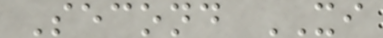Second XI
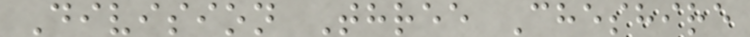Division Three Cheshire
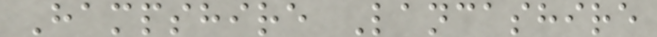Hampshire Lancashire
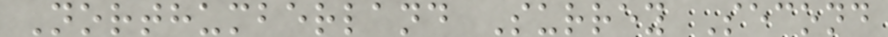Northumberland Surrey Second
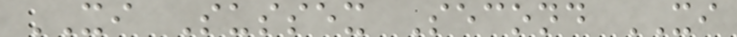XI Sussex Second XI
